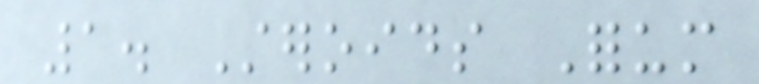1. Steroids Forum
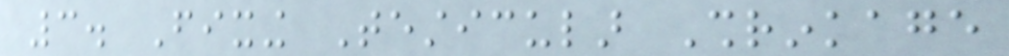3. Fixing Testicular Shrinkage
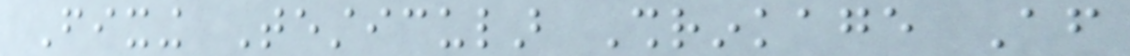Fixing Testicular Shrinkage After
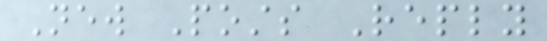New Posts Reply
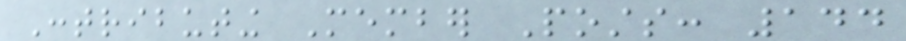Contributing Member Posts: 144
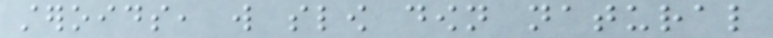steroids, will slow down natural
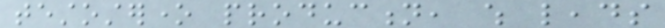testosterone production, which leads
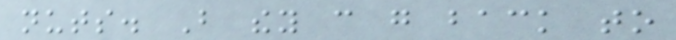nuts. But they can go back to
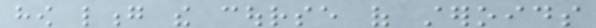how long the course of steroids
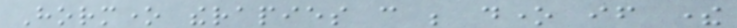Hormone therapies can be done if there
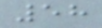58
